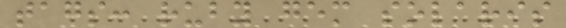tags: ruby gem solaris
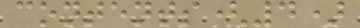contents(4)
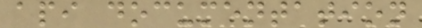api documentation
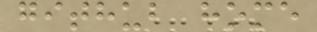github home
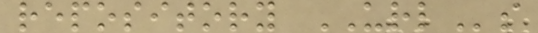repository URLs
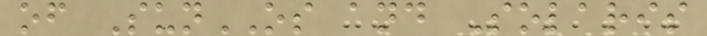of SunOS and Solaris
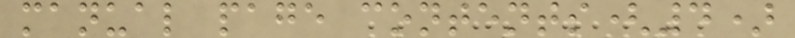manual page contents(4)
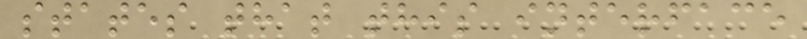states that this interface
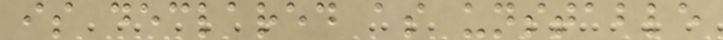is declared as unstable
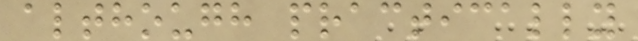although practically
